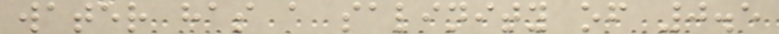water has a salinity of 0.5
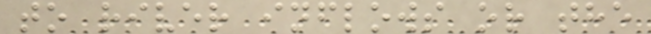to river inflows or the
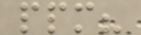ppm?
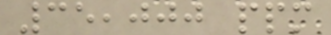35,000 ppm
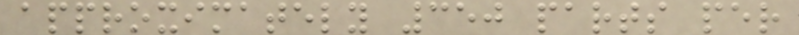approximately 350 parts per
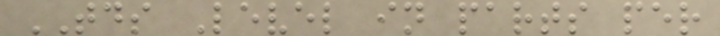TDS Level in parts per
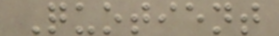Quotient
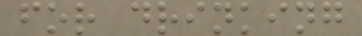for drinking
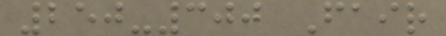250-300 Fair
